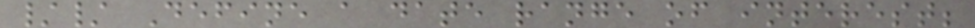// Define a date range of interest;
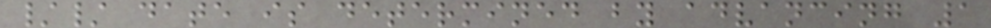// date is determined by advancing 1
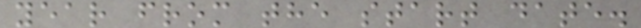year from the start date.
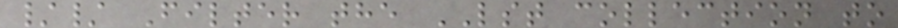// Filter the LST collection to
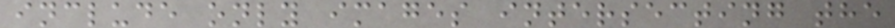include only images intersecting the
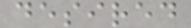desired
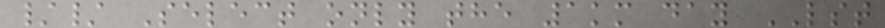// Select only the 1km day LST
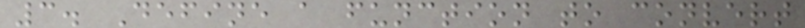3. Define a function to convert
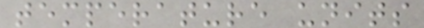temperature units
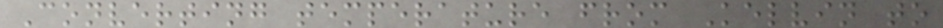Converting temperature from Kelvin to
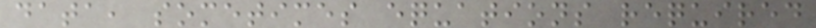data, sometimes equations required
